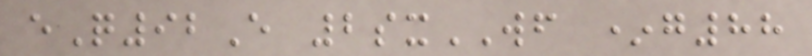eQ92E 2sxWF *g88
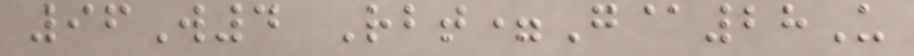96W4 Rbt=G@28U
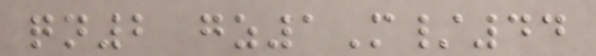qn2 gz1M/44
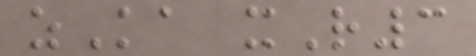zKa xR3
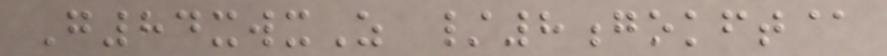G84xwxZ /8gokft@
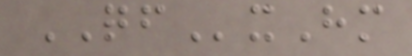QFxHm
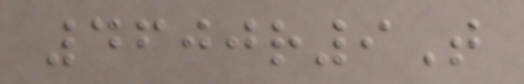4600r9T
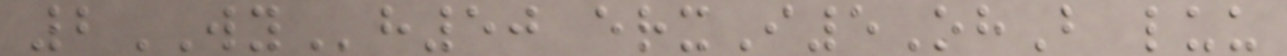2WYh50 erxI5OhB luu
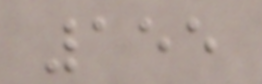155
